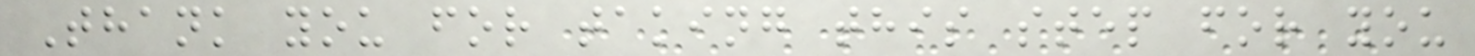Thank you for taking this step for you
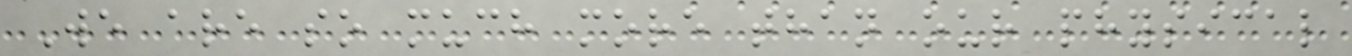We are so much more than our physical
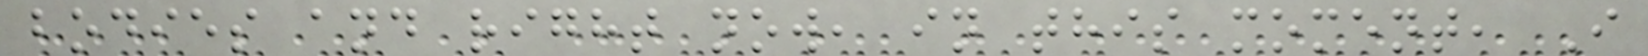bodies and right now, in this moment, I
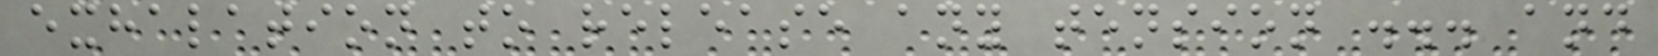exhalation to release any tension ... and
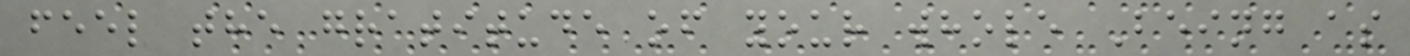feel the gratitude of your whole Being as
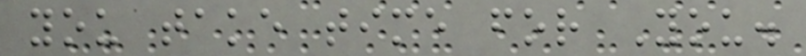you take time for You.
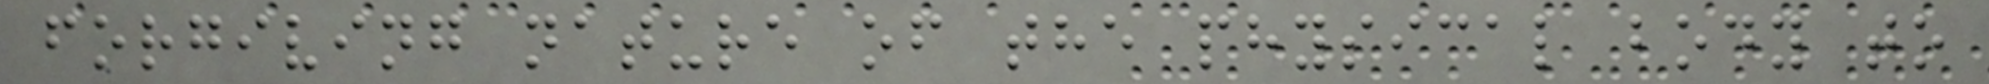forgiving nature of the physical body to
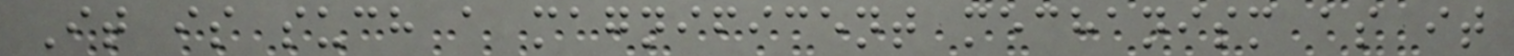It is such a magnificent mechanism as it
